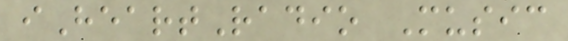iHeartRadio Music
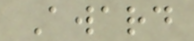Award
